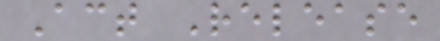Act Release
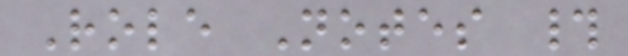Role Notes #
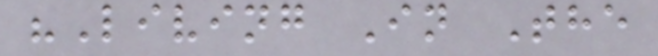"Living In The
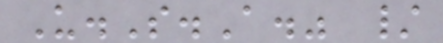U.S.A." /
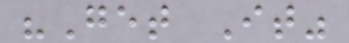"Get It"
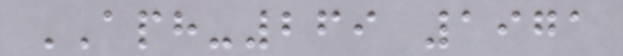APH-269 1971
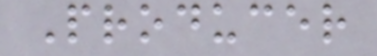Producer
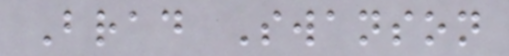Brad Swanson
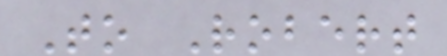To Robert
